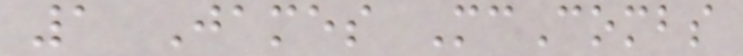1 James McCombs
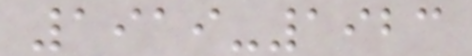1919-1923
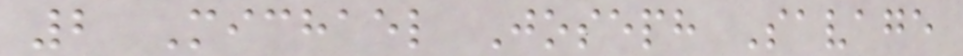2 Michael Joseph Savage
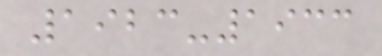1923-1933
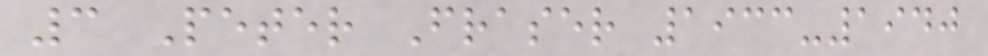3 Peter Fraser 1933-1940
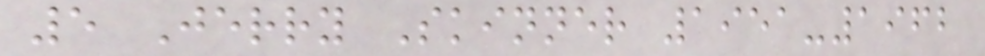5 Jerry Skinner 1951-1962
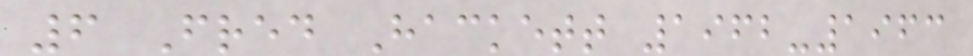6 Fred Hackett 1962-1963
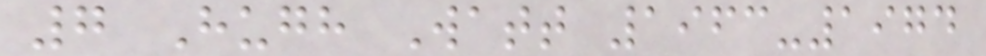7 Hugh Watt 1963-1974
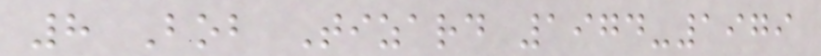8 Bob Tizard 1974-1979
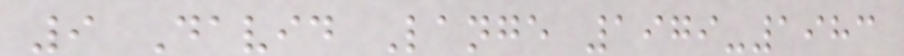9 David Lange 1979-1983
